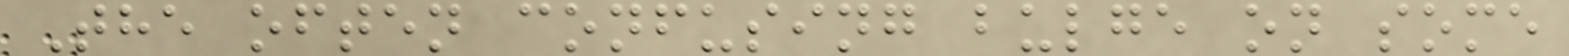The often confusing bulge on some
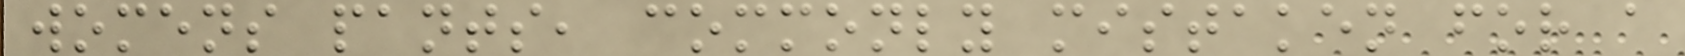womens pants, commonly mistaken for a
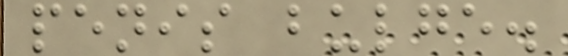penis bulge.
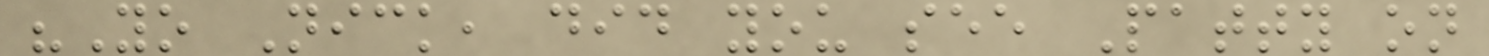"Yo Nick, did you see Patty on
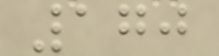170
